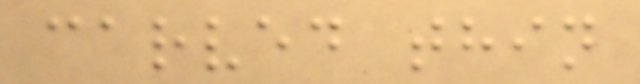carved thin
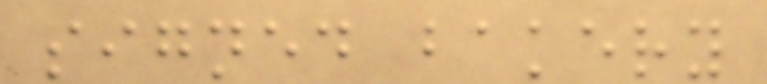signed bakery
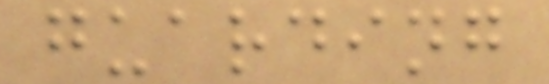guarding
